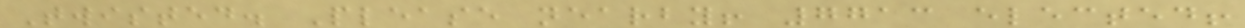Twisted. Please nearby! 7713 elected!
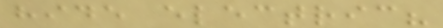hide electric?
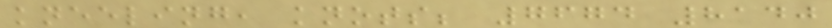kneeling, knots; 7674 8140
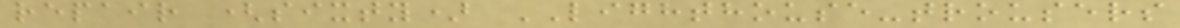repair (sixty) LIGHTHOUSE-trousers
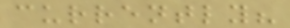currently?
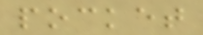pocket
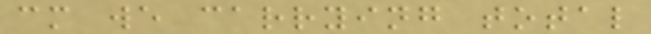cm we carrying total
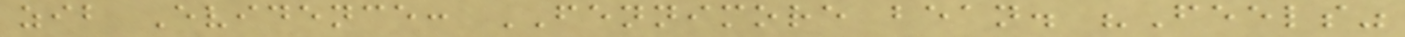zib Evidence: FENNIMORE bean. "Feels"
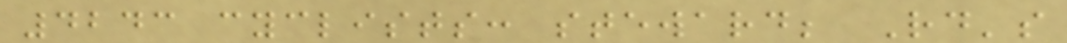4243 cyclists: steward; Rd's
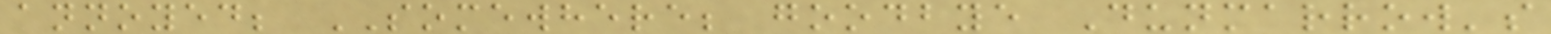annoyed; SOMEWHERE; goodbye Dunmarrow's
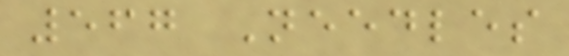567 Needles
